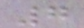7
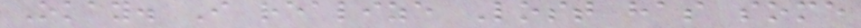Okay. I realize Lost has some
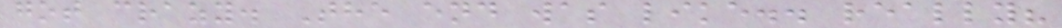got crazy. The end was like.. really?
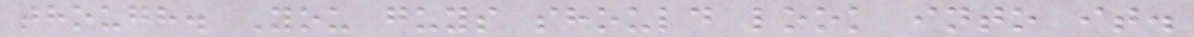though. You guys should look into it.
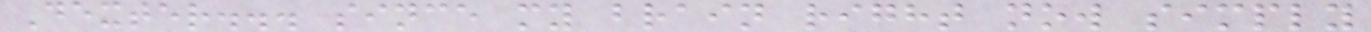Dexter... since my brain right now simply
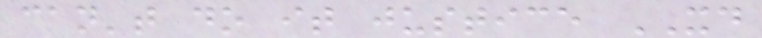can't do it justice XD
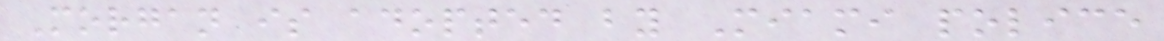Morgan is adopted by Miami police
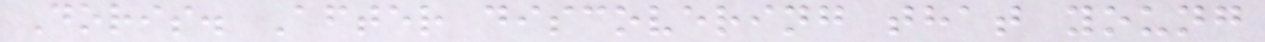Doris. After discovering that young
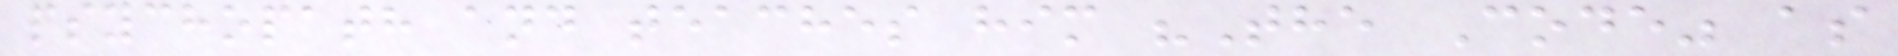psychopath and teaches him "The Code" as
